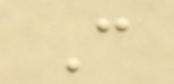C
